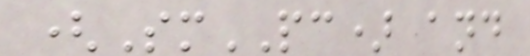(SmPC) and
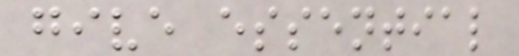give essential
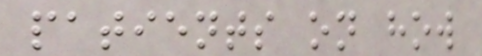patients on how
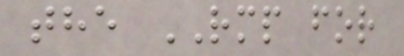the RMP for
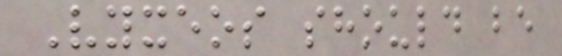Vyxeos should be
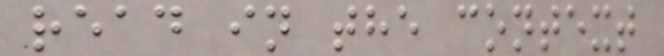read in the context
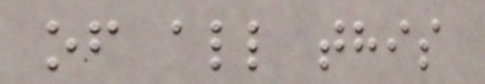of all this
